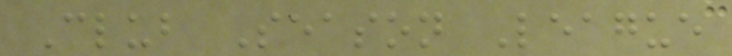Club Season League
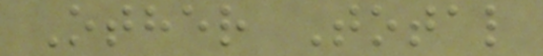Other Total
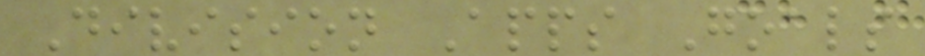Division Apps Goals
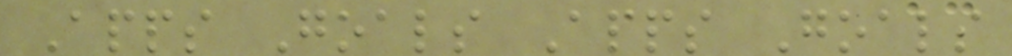Apps Goals Apps Goals
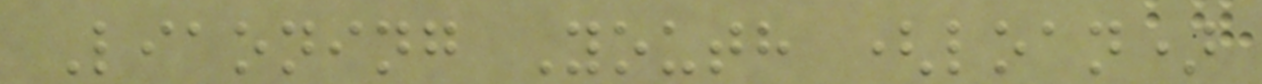Liaoning Youth (loan)
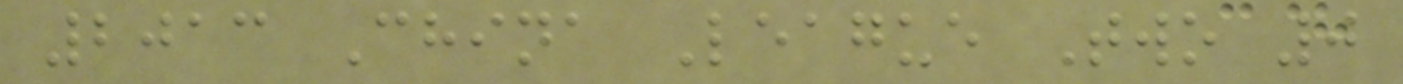2013 China League Two 0
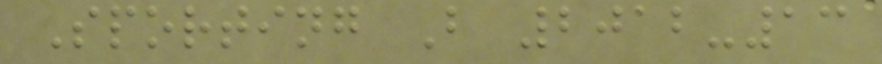Sporting B 2012-13
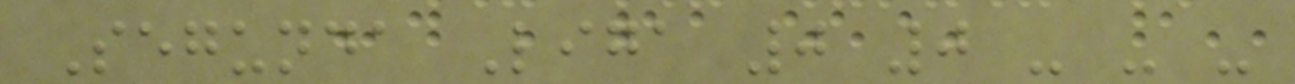Segunda Liga 0 0 - - -
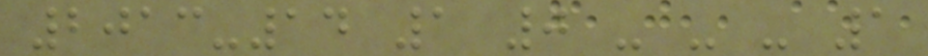2013-14 1 0 - - - 1
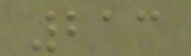213
